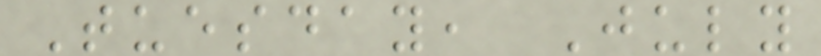Tuesday, July
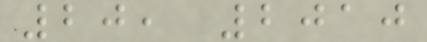20, 2010
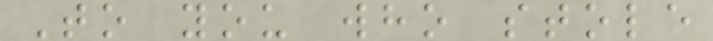To you who stole
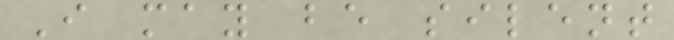I may be silent
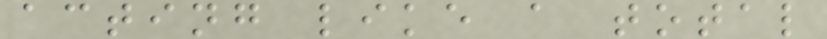acting like a total
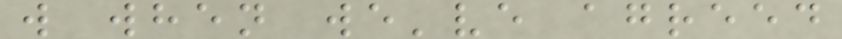w when we've agreed
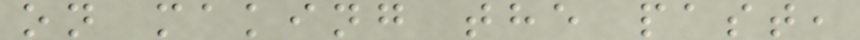on making the past,
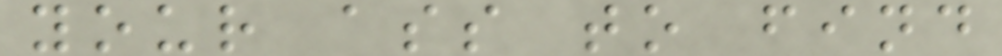your ass to find
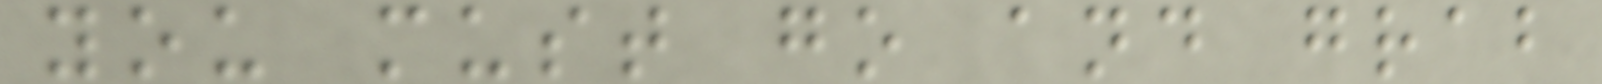you must go and grab
